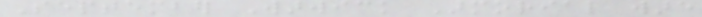September Warwick Armorial ware
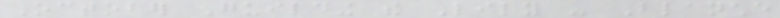October Guilding the Lily - Blanche
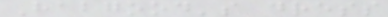Habgood's dress
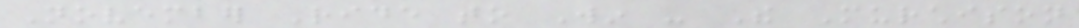November Ride to Win - The Murchison
